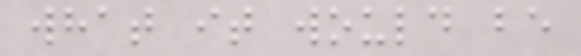what it would be
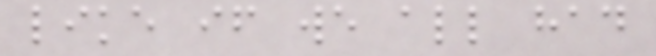like if we all had
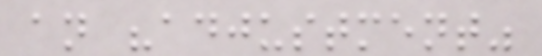an "adjustment"
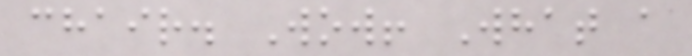chair. Wow! What a
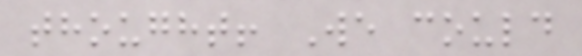thought! We could
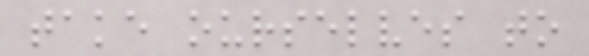take ourselves to
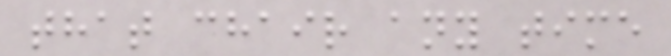that chair any time
